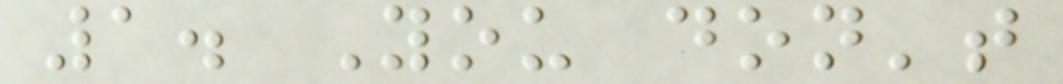1. You don't
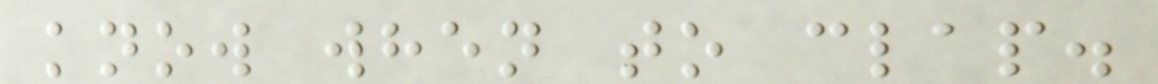know when to clap.
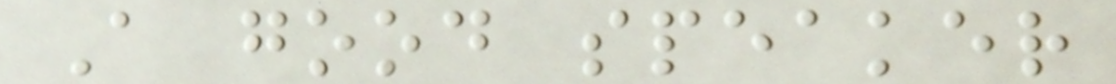A good speaker
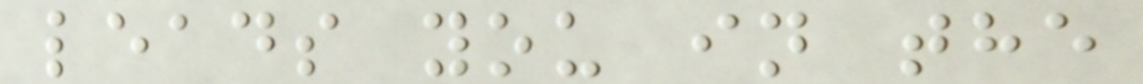leads you in the
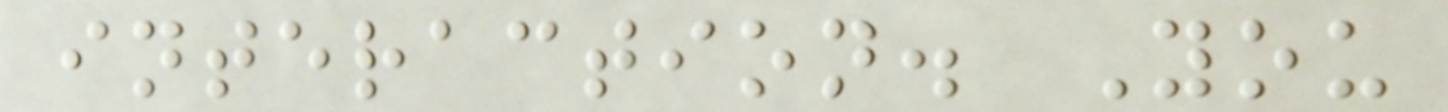interaction. You
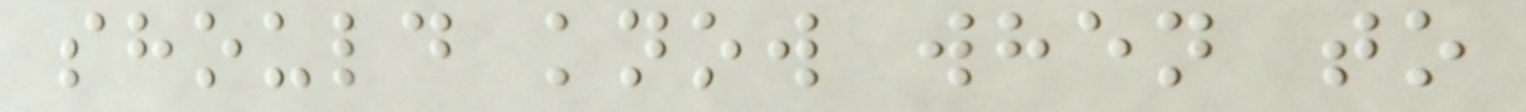should know when to
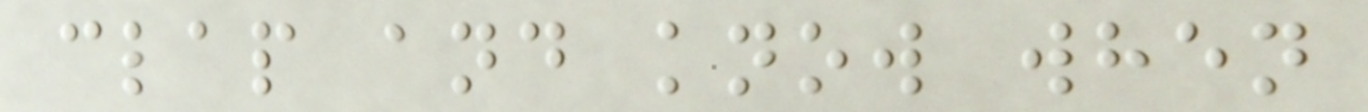clap and know when
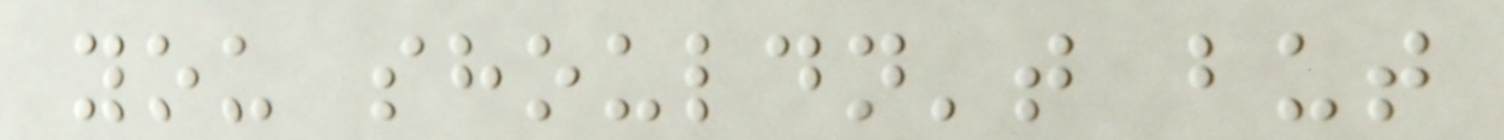you shouldn't but
